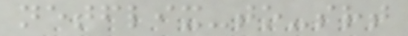netflix-to-srt
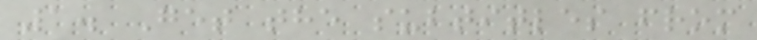1. Get the subtitles from
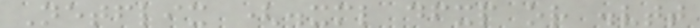Netflix (.xml dfxp or .vtt
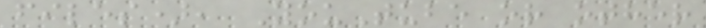files), YouTube or other
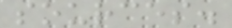sources.
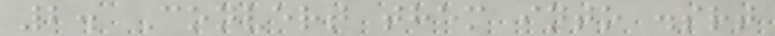2. Convert them into .srt
